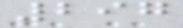297
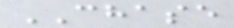CHASE
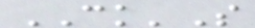CK'S
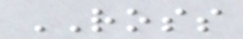ROSS
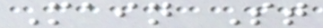Main St
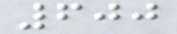600
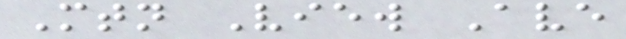Mtn View Ave
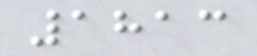1813
